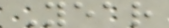Year
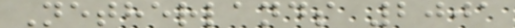Netherlands 2001
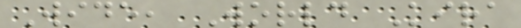Wide, World Kira
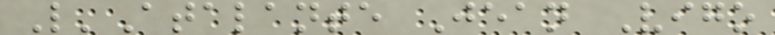L'Atalante Jean Vigo
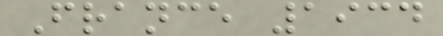France 1934
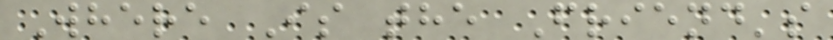Where Is the Friend's
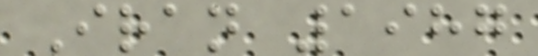Iran 1987
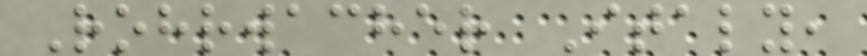Rohrwacher Italy,
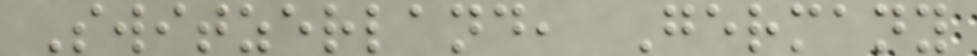Switzerland, Germany
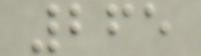265
